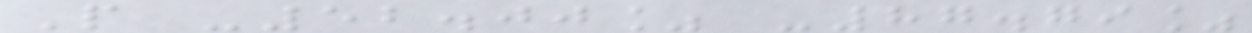P -52.00% -87.79%
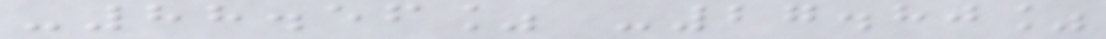-88.56% -27.80%
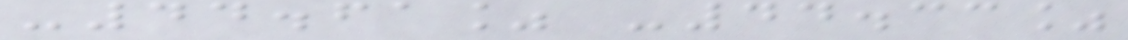-44.61% -44.33%
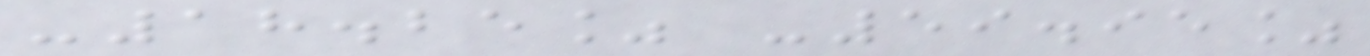-18.25% -59.95%
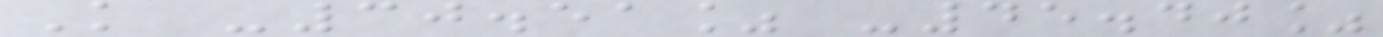K -30.51% -45.40%
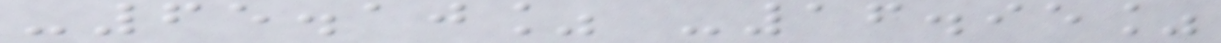-65.10% -16.95%
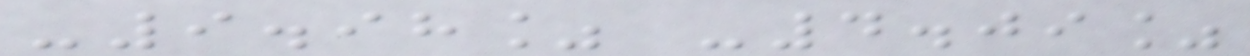-9.98% -4.09%
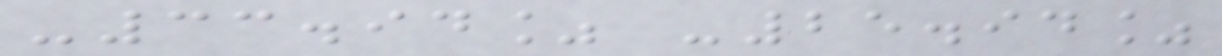-33.94% -25.94%
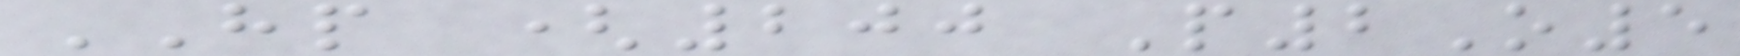HP (200 P2O5
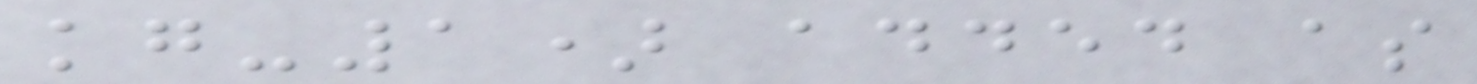kg-1) added as
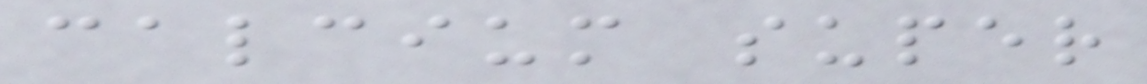calcium super
